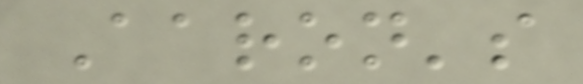Aaron's
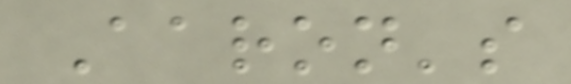Aaron's
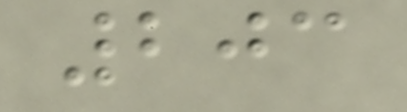203
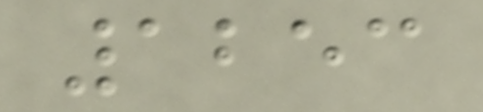1253
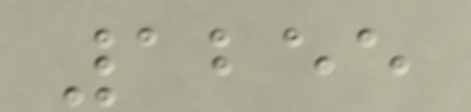1255
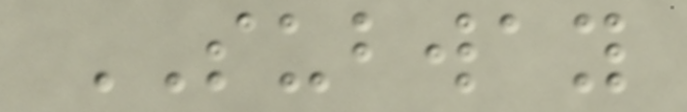SUBWAY
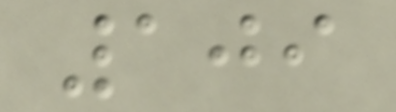109
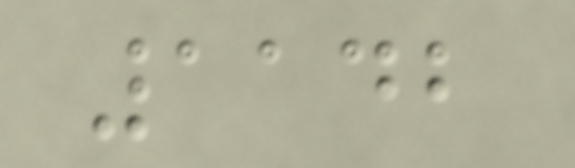1142
